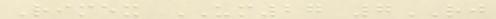Rimex UM27 7RJ
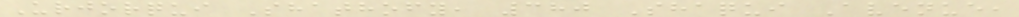Urjorqui Shathofy, 380 Shaqui Avenue,
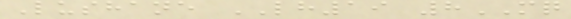Lushane LH19 8MQ
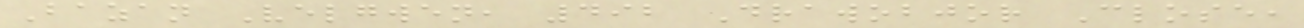Bazan Velgwen, 492 Drawobjor Close,
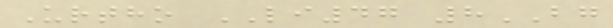Urtho LI47 8BG
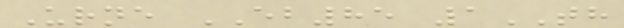Urne EB85 1TH
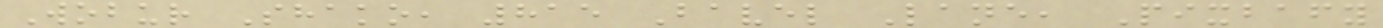Wobur Shako, 815 Bavel Lane, Pixbafy
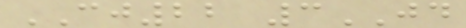CJ22 3JD
